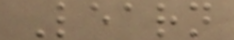Learn
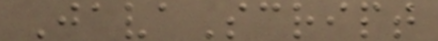JavaScript
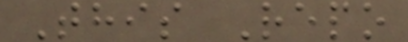This Repo
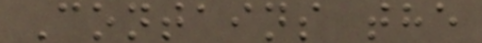Contains the
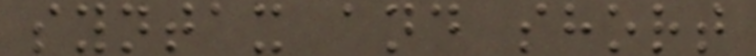syntax and short
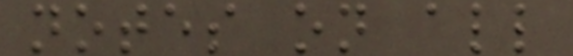notes on all
